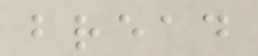bread
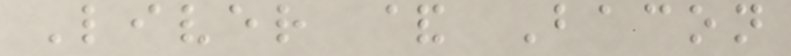Liver & Bacon
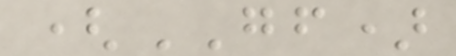(GF)
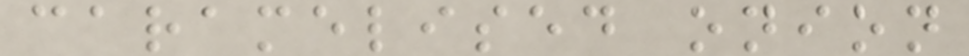caramelised onion
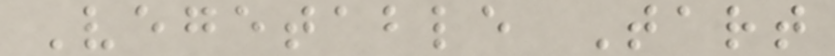Vegetable Tart
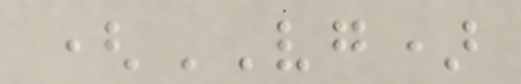(VG)
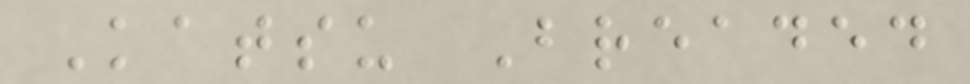Katsu Breaded
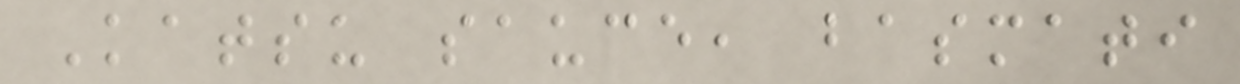Katsu sauce, basmati
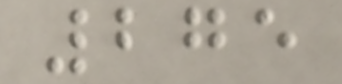275
